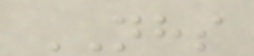NHS
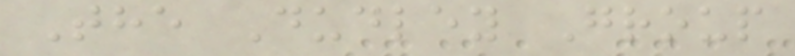The Dudley Group
